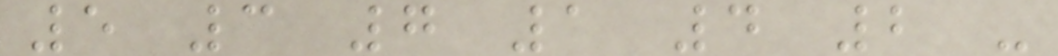5 3 7 1 4 2 -
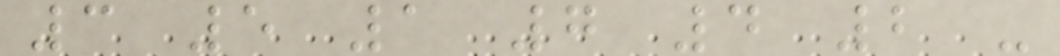3 5 1 7 4 2 -
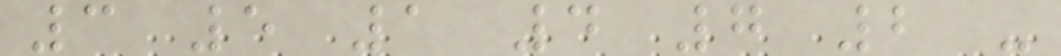3 5 1 4 7 2 -
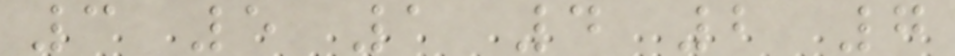3 5 1 4 2 7
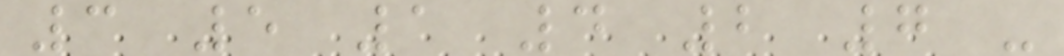3 5 1 4 2 7 -
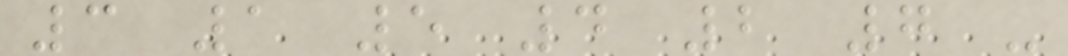3 1 5 4 2 7 -
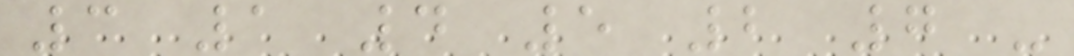3 1 4 5 2 7 -
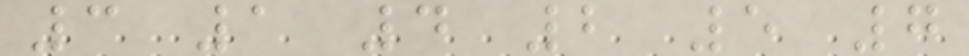3 1 4 2 5 7
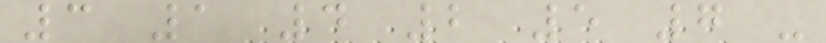3 1 4 2 5 7 -
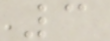3
